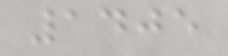1405
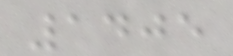1405
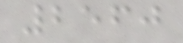2560
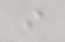i
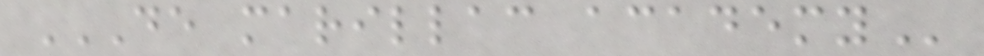DE MARILLAC ACADEMY
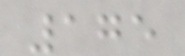175
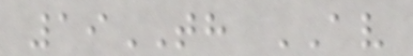19TH AV
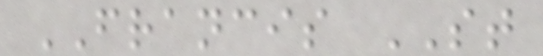FRANCIS ST
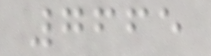7665
